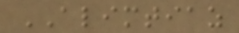ALIMTIAZ
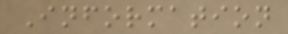Information
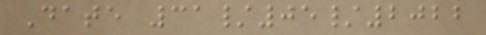Date 31/05/2022
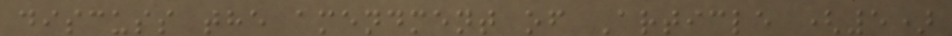discuss the amendment of Article (5)
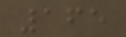165
